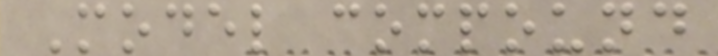Model compound
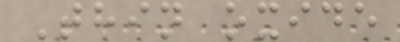Thin oxide
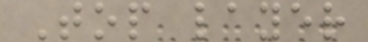Top layer
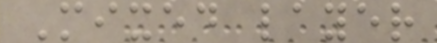Mixed layer
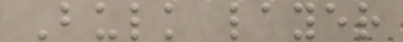Bulk layer
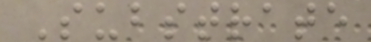Substrate
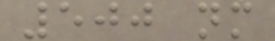500 nm
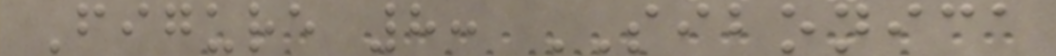Figure 8: SIBONICA
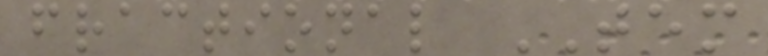fractional TEM
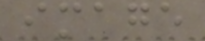image
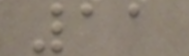11
